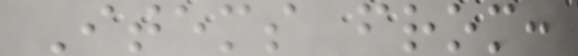Items from:
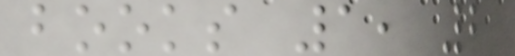books 1, 2
